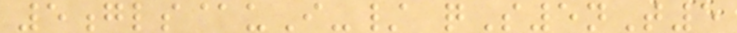5gls@uI-/ qS5nT5
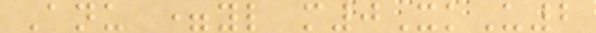Anu =yl m0XkU2
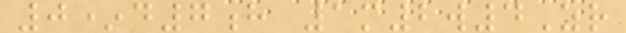0*d7h 1m2w4Zr
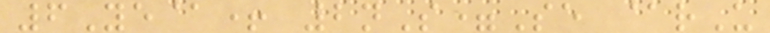6Ye@+ 2nS=Se @rU
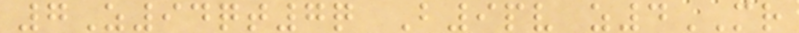7Z94qt7q B9pv z4MR
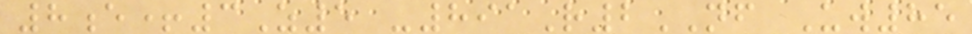8e+3Z5 -891R2NF Uw85
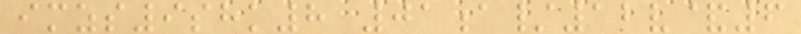imzs9shk8 01a/12v&6
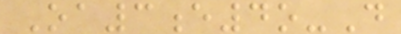Oa3e4o-D
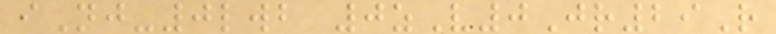iNj-0lwb 0zV0Jr29R
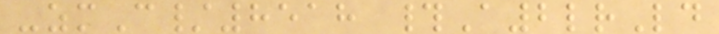-zmC/8518 #A2lrLd
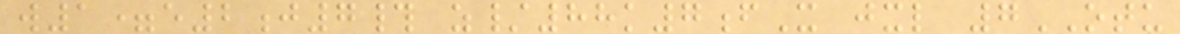w1=e2j7# z/88k7fX jxl 7OTU
